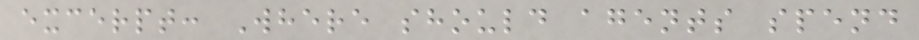excerpt: Where should agents spend
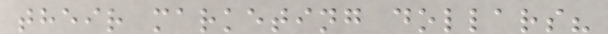their marketing dollars?
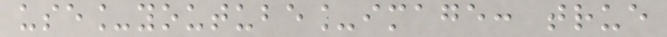use_youtube_image: true
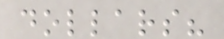dollars?
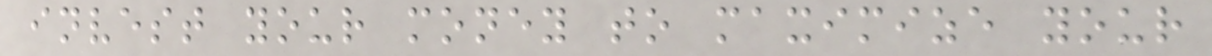invest your money to maximize your
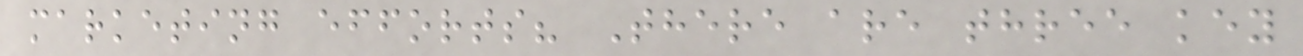marketing efforts? There are three key
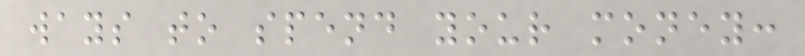ways to spend your money:
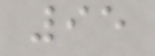95
